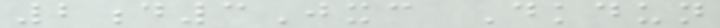2d3Jxc Dkdun
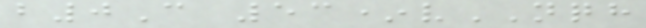b0C 53*vNQH
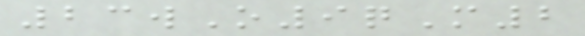23wO9qM2
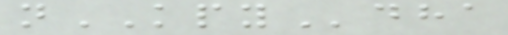nKPYdha
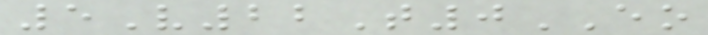5V22T0EO
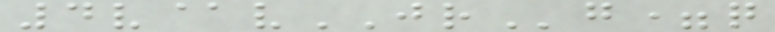4v@vJRg=q
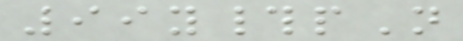99y#pN
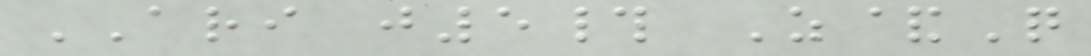ARI j5# Z&Q
